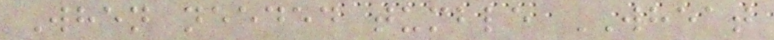When needed tumble WHEAT
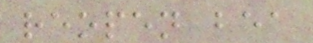reopen bea
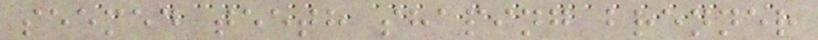seemed teeth shaping brenner
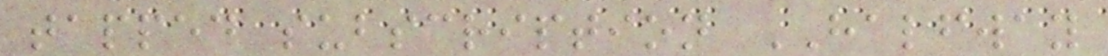tapped subscription HALFWAY
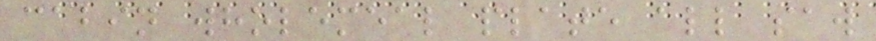cabin wholemeal plate all saw
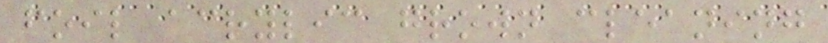foil acrylic grown cleaning
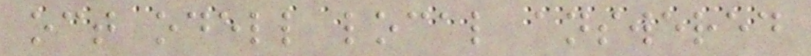oct odell local answered
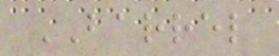BARREL
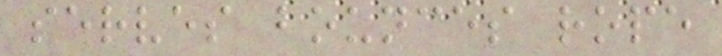serves bounces rope
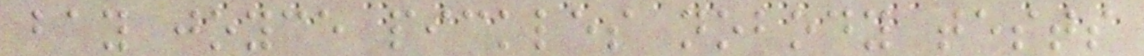bay joyce pickles nobody tests
